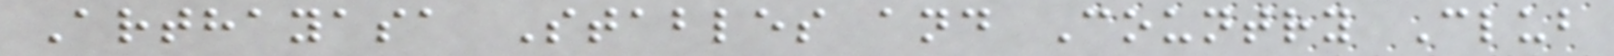Arthayasa Stables and Country Club
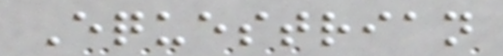Equestrian
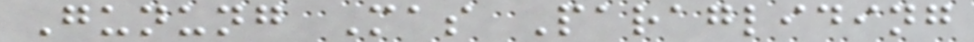Gunung Mas Paragliding
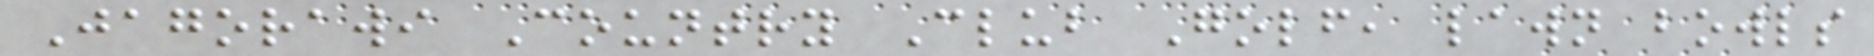Jagorawi Country Club Golf, lawn bowls
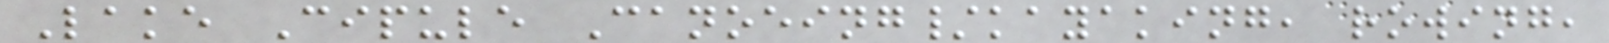Lake Cipule Canoeing/kayaking, rowing,
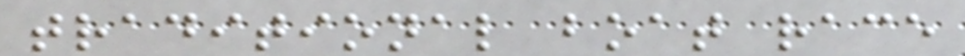traditional boat race
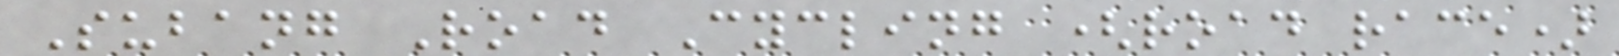Subang Road Cycling (road race)
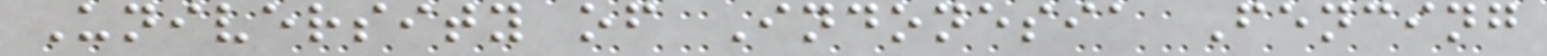University of Indonesia Fencing
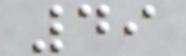49
